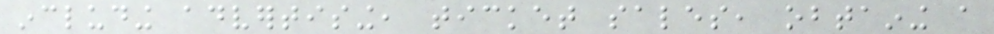including advertising, ticket sales, obtaining a
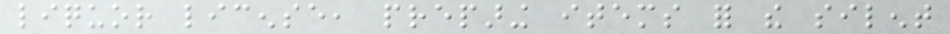liquor license, preparing items for the silent
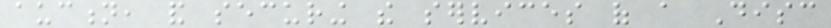auction, and securing the services of a Disc
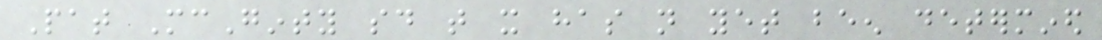Pat McGinty said that it has not yet been determined
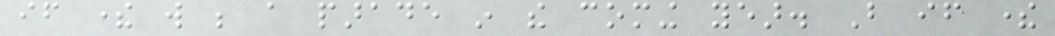if there will be a parade in the coming year. But if there
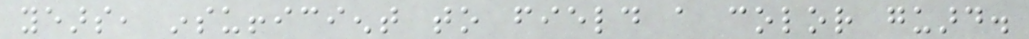years, insufficient to field a color guard.
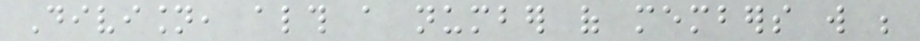Division, although a number of members will be
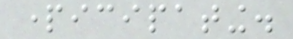participating.
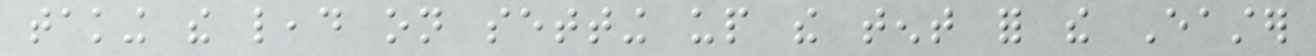taking the lead on setting up the tent for the Easter
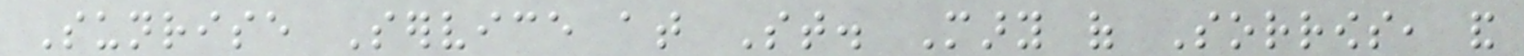Sunrise Service at St. Mary of Sorrows, and
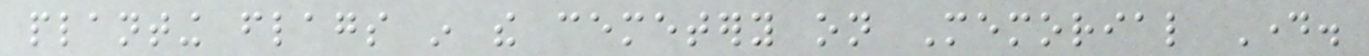planting flags in the cemetery on Memorial Day.
